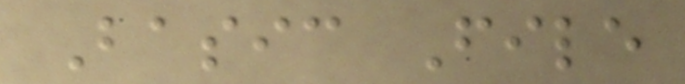Basic File
